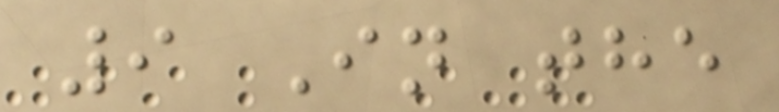9 In the
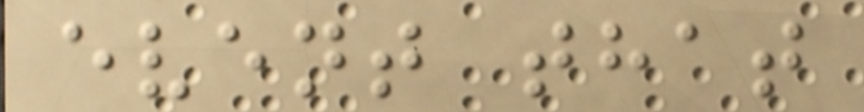event that
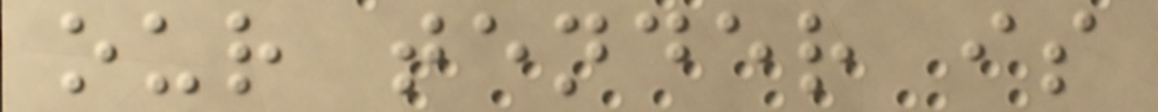our tender is
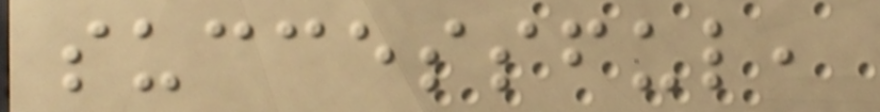successful,
